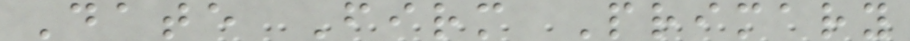Date Firm Primary
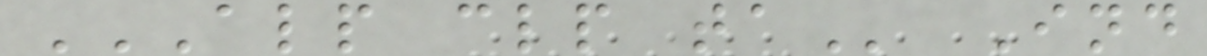ALP CLP TA Ind
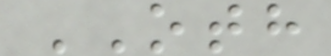OTH
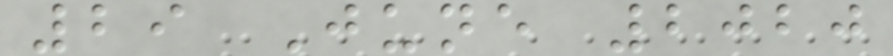29 June 2020
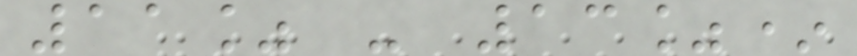11% - 13%*
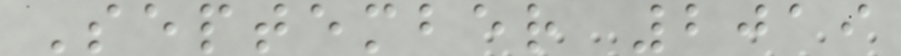September 2019
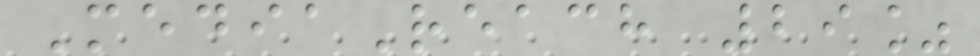MediaReach 29%
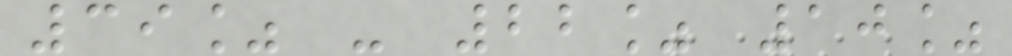39% - 22% 10%
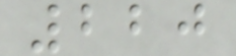220
